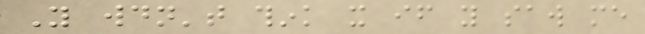You wouldn't think it if you saw me
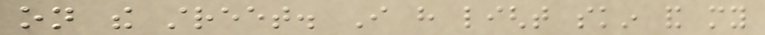on the street. I have light skin and my
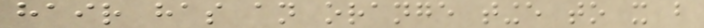hair has an orange tinge to it but
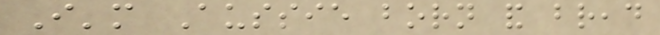I'm Aussie born and bread
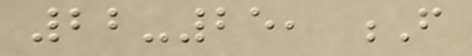22-25, F
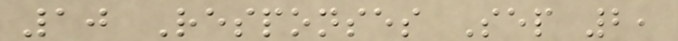10 Responses Sep 2,
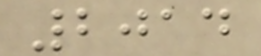2014
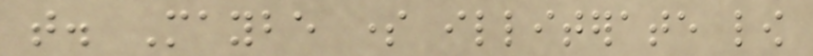that. Maybe some illiterate low
